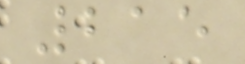215
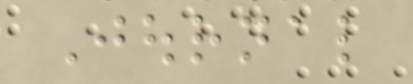Journal
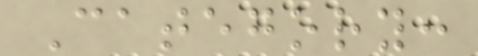Category:
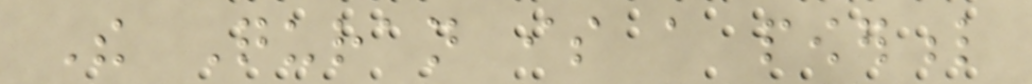The Quran is a powerful
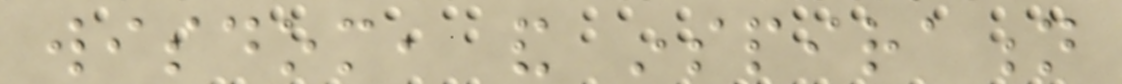wisdom, and inspiration
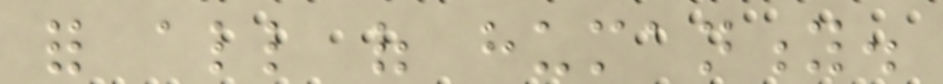for all of humanity.
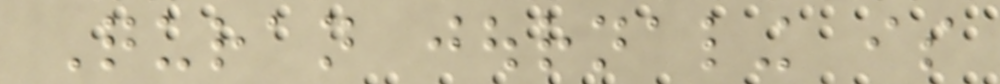Quran journaling is
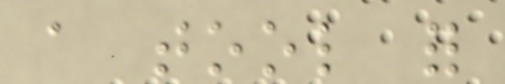a tool for
